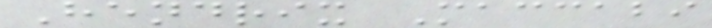Hendrix Maccabi
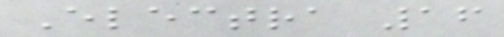Electra 16
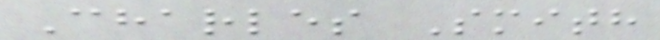Charles Smith
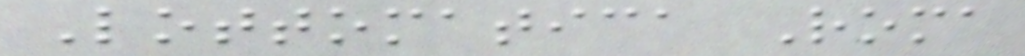Lottomatica Roma
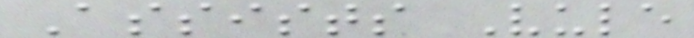Assists Vule
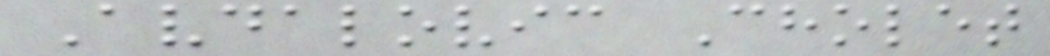Avdalovic Cholet
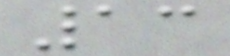13
